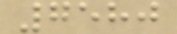7580
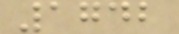1742
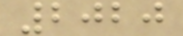2020
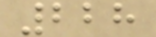228
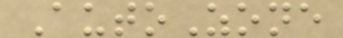AutoZone
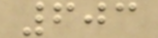603
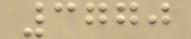3770
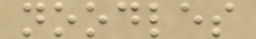noodles
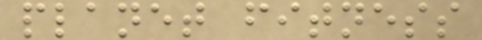planet fitness
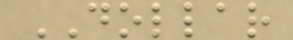DOLLAR
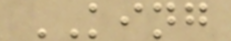KING
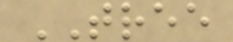TREE
